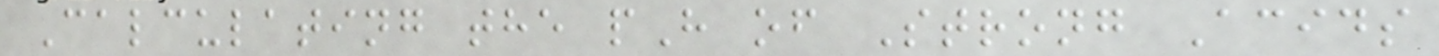Calculating the pH of Strong Acids
